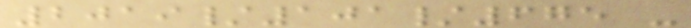2019/101/675 -
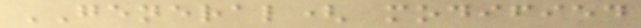GENERAL( modified
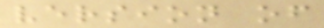version of
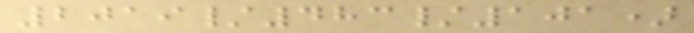2019/483/101)
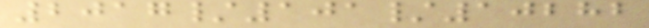2017/101/10282
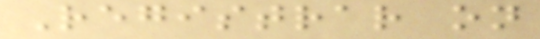Registrar on
